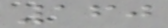160
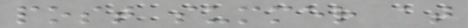post summer at
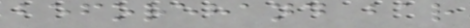beforehand bar
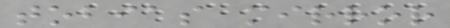tobias mirror
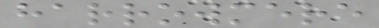harrowmere
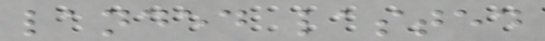landed lasted
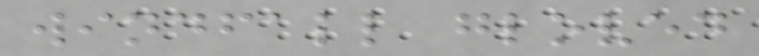windfall gloved
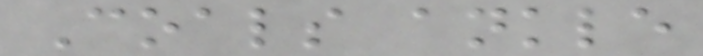Coals ankle
